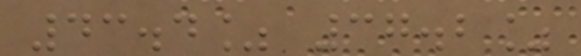43.4% 37.2%
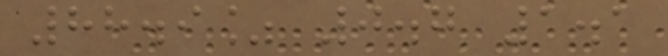88.9% 0.7 1.1
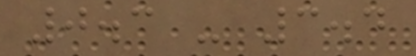0.3 - 3.4
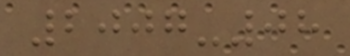2007-08
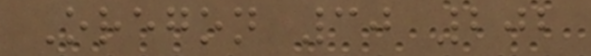Oregon 30 202
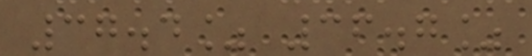37.4% 36.7%
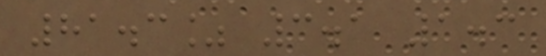81.3% 3.1 1.3
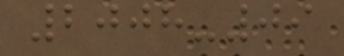2008-09
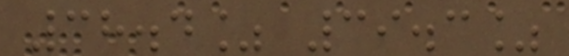38.4% 39.3%
